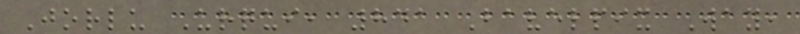Jorlu Urqui, 841 Bavelpix Way,
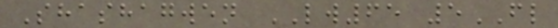Shashagwen LW65 5FL
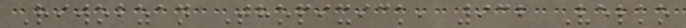Riwobzan Thopixick, 932 Velko
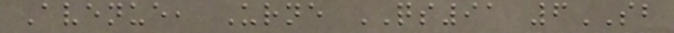Avenue, Urne QS91 6SB
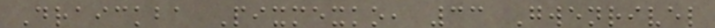Draickba Pixmexko, 33 Gwenrivel
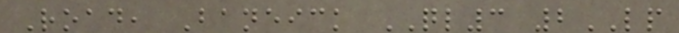Road, Baneick QL3 2LP
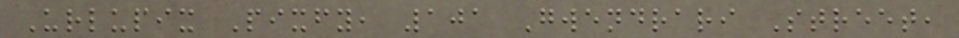Urlupix Pixfy, 101 Gwendrari Street,
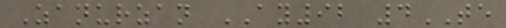Zanurzan AY92 4TE
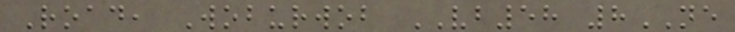Road, Woburwob VB58 8NE
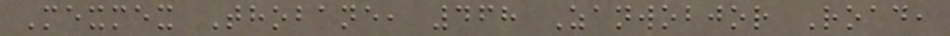Mexmex Thobane, 468 Zanwobjor Road,
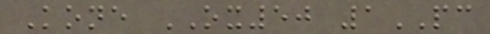Kone OX50 1PC
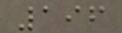196
